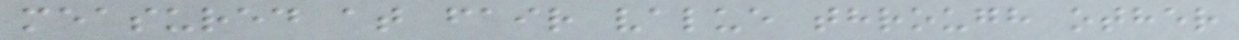measured at fair value through other
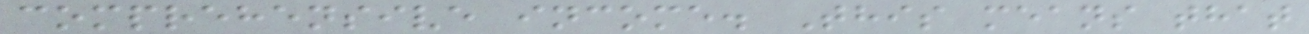comprehensive income. This means that
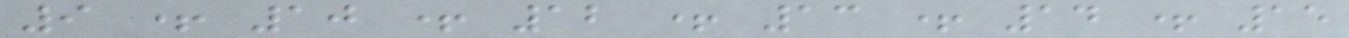9 + 10 + 12 + 13 + 14 + 15
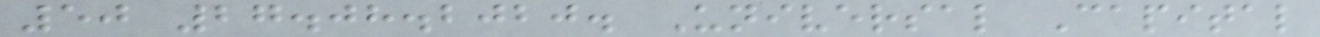50 27.08.2020. Universal Capital
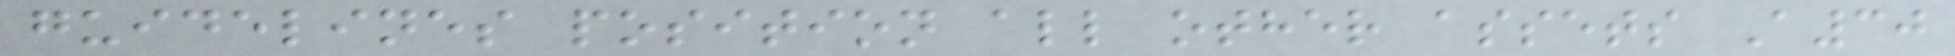guidelines position all other assets A30
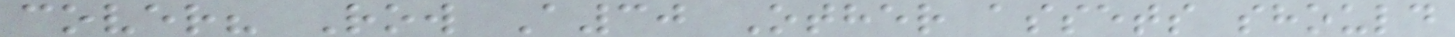cover? Row A30 Other assets should
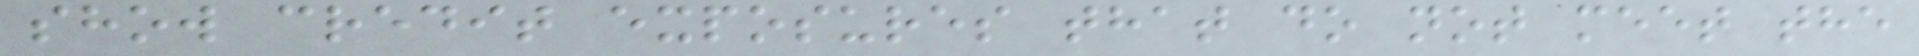show credit exposures that do not meet the
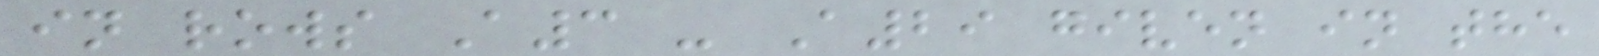in rows A3 - A29 given in the
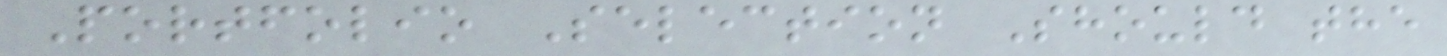Portfolio Selection Should the
